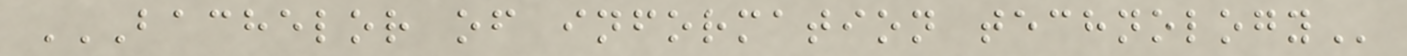BACHELOR OF INFORMATION TECHNOLOGY
